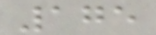175
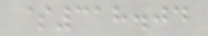$318.04
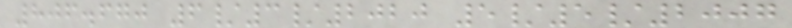806.670 6/3/2020 5/5/2007
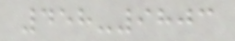458-9803
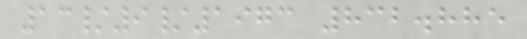13/9/1973 832.885
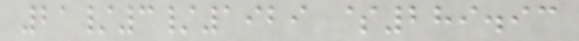21/3/1929 $289.93
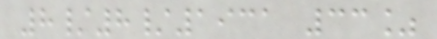8/8/1931 33%
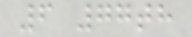6 77th
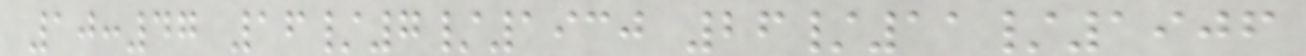10:47 16/7/1930 26/11/1906
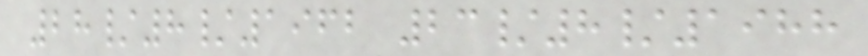28/8/1962 23/8/1988
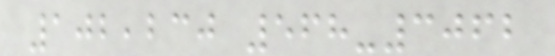102,230 568-3062
